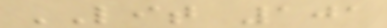LIT 101
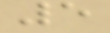5
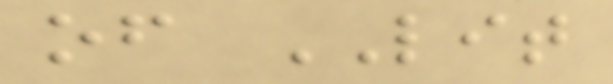of LIT
